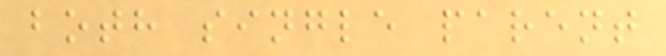both single parent
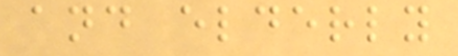and elderly
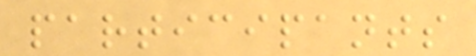participants
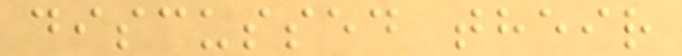discussed their
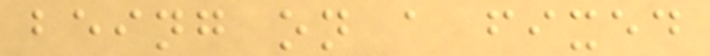being on a fixed
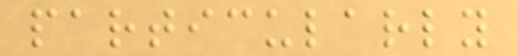particularly
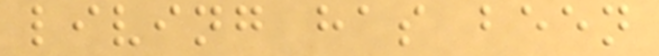living has been
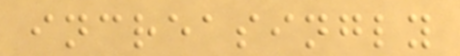increasingly
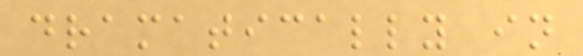dramatically in
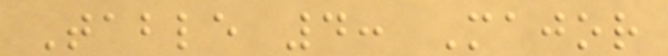Table 4: Major
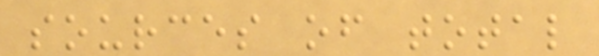sources of total
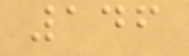146
